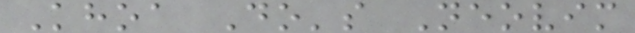Khoa Do's Neovim
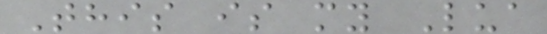This is my Lua
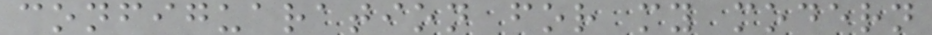configuaration for my modern
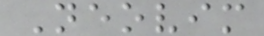Neovim
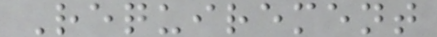Requirement
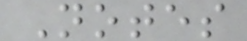Notes
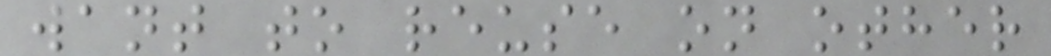want to reuse on other
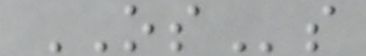OSs
